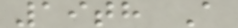19th A
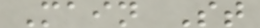Main St
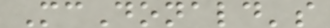McDonald's
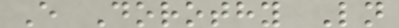E Dorothy Ln
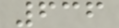636
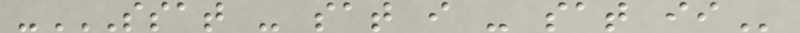-SSAT - SAT I - SAT II
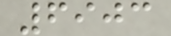6903
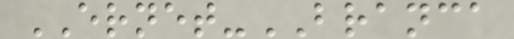ERNET-BRANCA
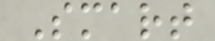Smart
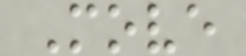Move
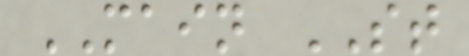MAIN ST
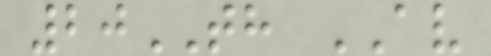20TH AV
